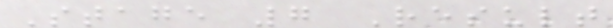Stage 7 Result
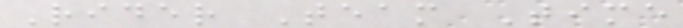Rider Team Time
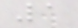1
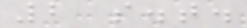2 s.t.
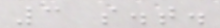3 s.t.
